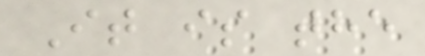It is the
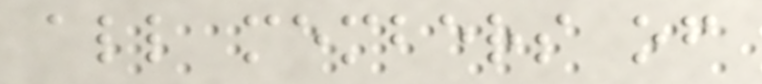all members of
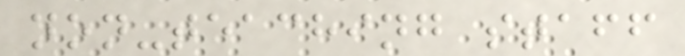non-teaching staff
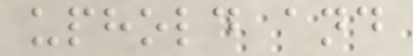uphold and
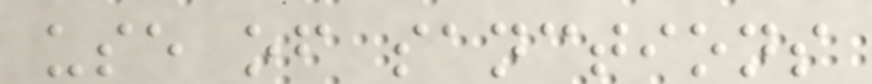use of sanctions
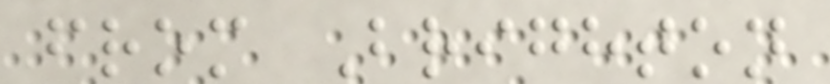from Brighton
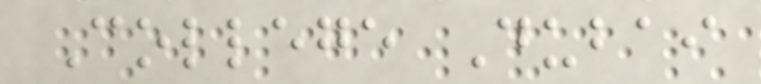College Dubai
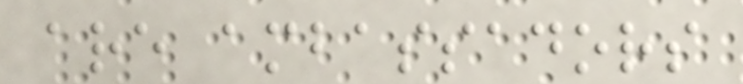are ambassadors
